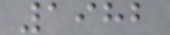1982
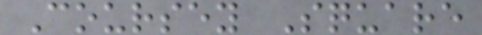Coursey Square
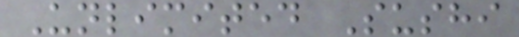Unlimited Sushi
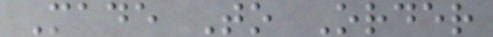Made To Order
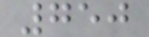750
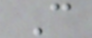C
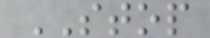STOP
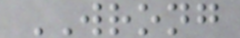WRONG
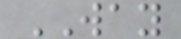WAY
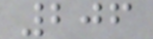206
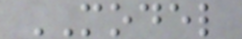MODEL
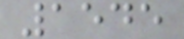1545
